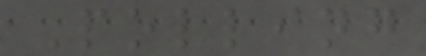Polling
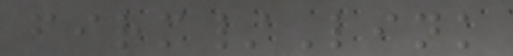firm/Link
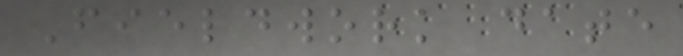Fieldwork date
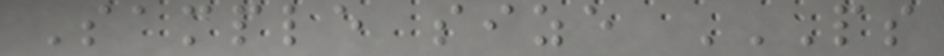Sample size PS
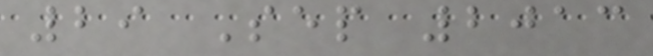29 Sep 2013
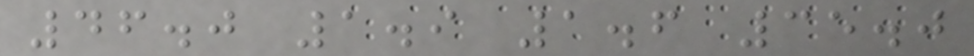46.0 1.9 1.6 35.0
